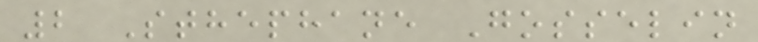2 Sthephane Gosselin
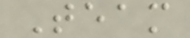Team
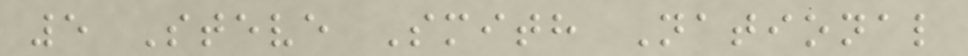5 Steve Smith National
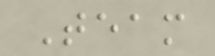Team
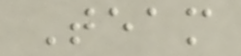Team
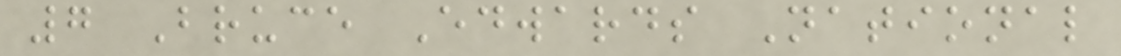7 Bruce Edwards National
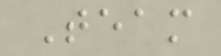Team
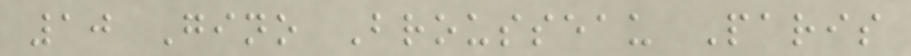10 Gino Brousseau Paris
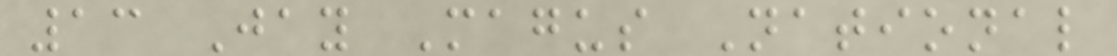13 Jay Magus National
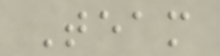Team
